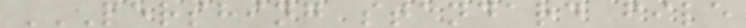PERSHING STANDARD FILE
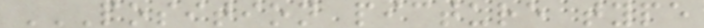POSITION PICTURE TYPE
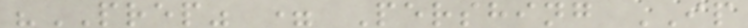"PREP" = Pershing IP
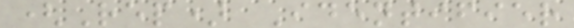(Rep) Identifier
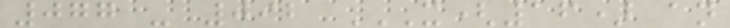077 - 092 X(16) AN
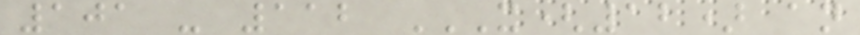101 - 112 X(12) AN
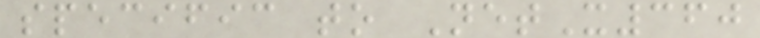specific to NetX360
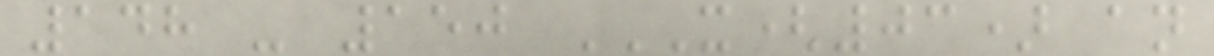148 - 150 X(03) AN
